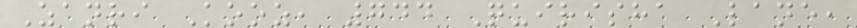Zanri Kooz, 744 Quirisha Lane,
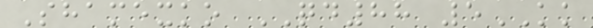Shamexko QD88 5KK
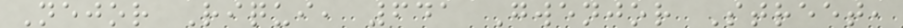Nejor Riqui, 641 Gwenjor Street,
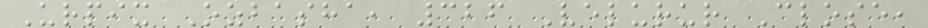Urpix Ozbasha, 326 Velurur Close,
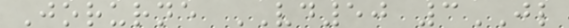Jorurne VD50 3JL
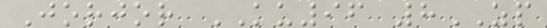Jorjor KU96 8ZP
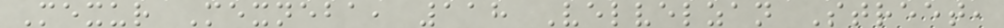Mexur Mexneba, 118 Velvelzan Street,
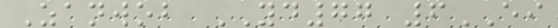Zanwob YD77 6EI
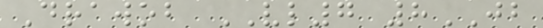Drawob VL7 8JB
